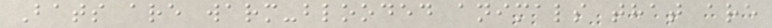Bats are warm-blooded animals that are
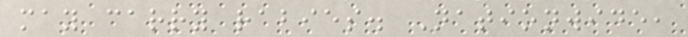may carry rabies. Nationwide,
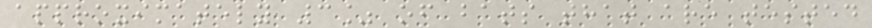approximately 3% of bats that are tested
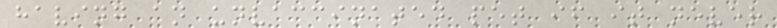having an unvaccinated pet if it never
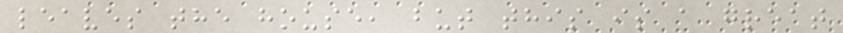leaves the house, but this is a great
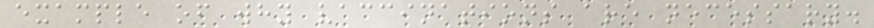example of why vaccinations are necessary.
